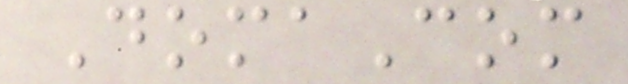DomaCom
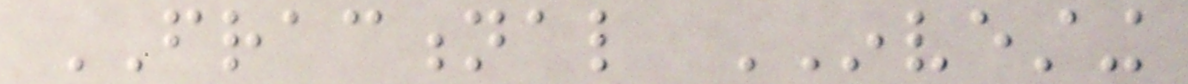FRACTIONAL INVESTING
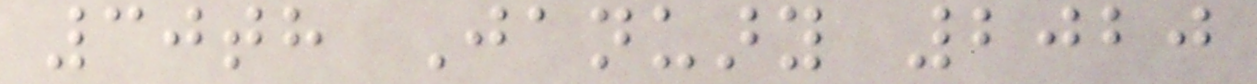30th January 2020
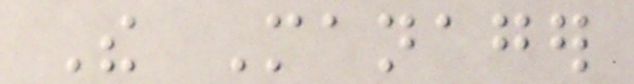The Manager
